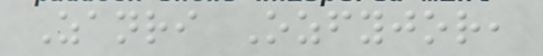Zanri Ozfyjor,
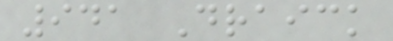941 Draick
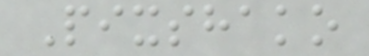Pixshako
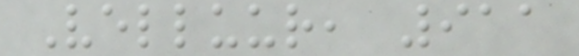Velluur, 911
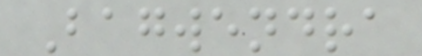Bagwendra
